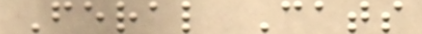Feral Cats
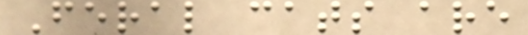Feral cats are
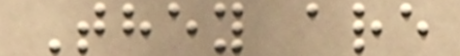They are
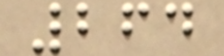264
